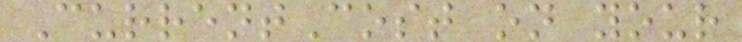CurrentCost on your
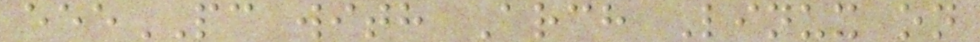eeePC with Arch Linux on
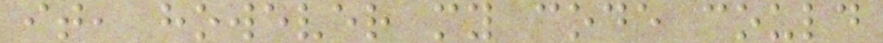it, however my code could
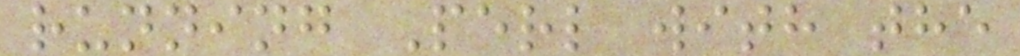running Perl with the
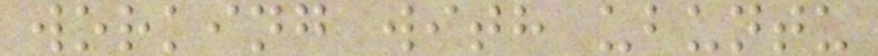working with ubuntu
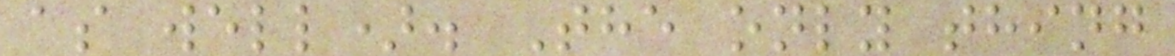as well). The only thing
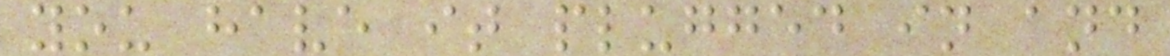you have it plugged in and
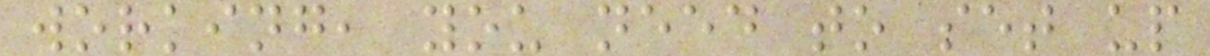working, you need to set up
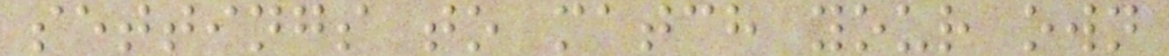settings to match your own
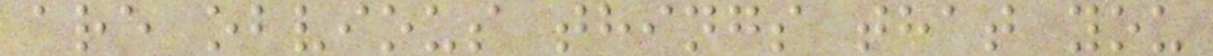are obvious things that you
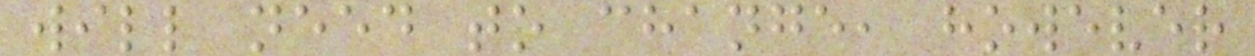will need to change, however
